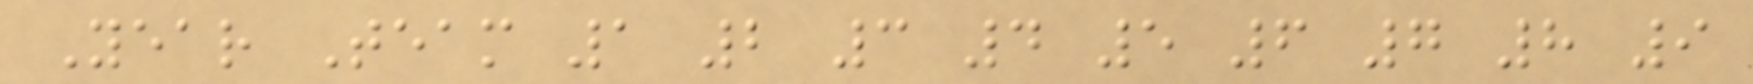Year Team 1 2 3 4 5 6 7 8 9
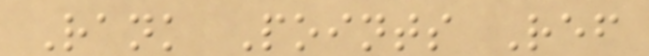Rank Points Ref
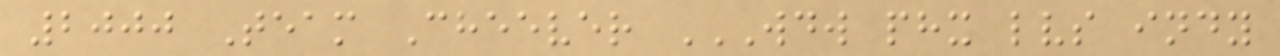2000 Team Cheever WDW PHX LVS INDY
